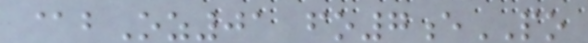@bOz01 fo7ePO
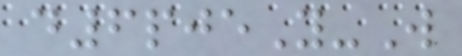d6pjeY-W
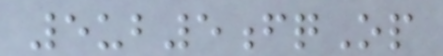5ub5fqOp
